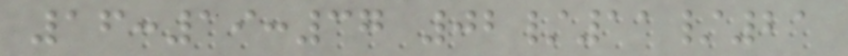16:19:37 02/11/21
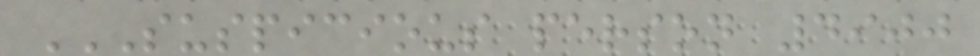SUSPICIOUS PERSON 4900
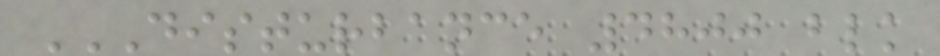DISTURBANCE 4800 BLK
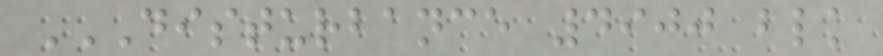DISTURBANCE 4900 BLK
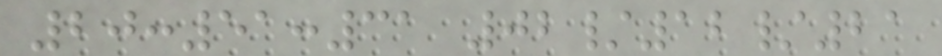20:51:31 02/12/21
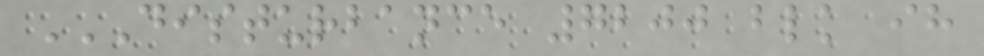DISTURBANCE 7200 BLK IH
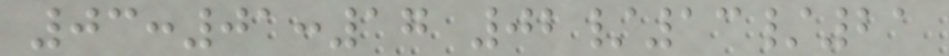03:01:17 02/13/21
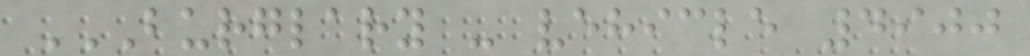BURGLARY - VEHICLE 4900
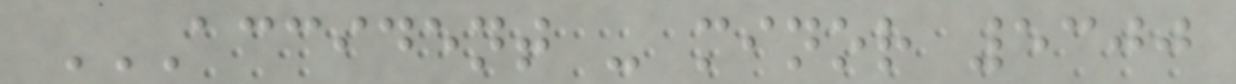ACCIDENT - MINOR 5300
